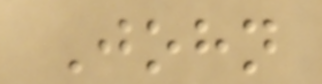John
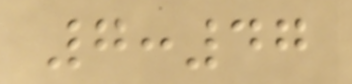7:47
